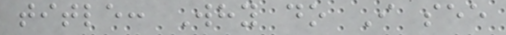title: Why do I see
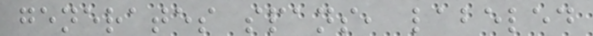generates spans, labeled
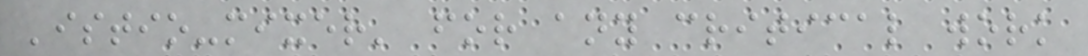'istio-mixer' for any critical work
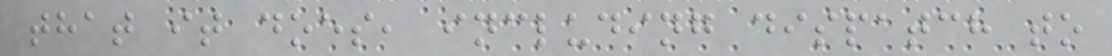that it does, including dispatch to
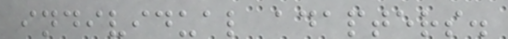individual adapters.
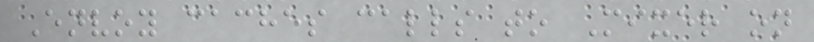Envoy caches calls to Mixer on
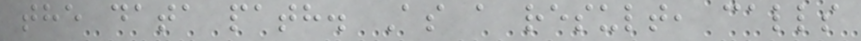the data path. As a result, calls
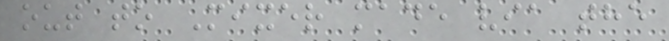out to Mixer made via the
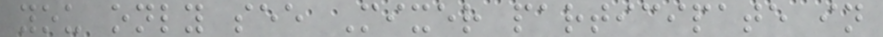you only see Mixer participate in
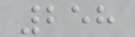258
